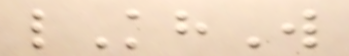lKhW
